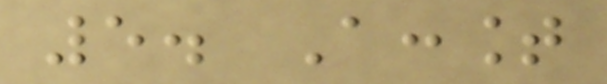5. Account
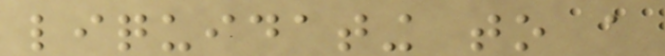liquidating to a
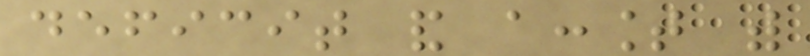deficit and account with
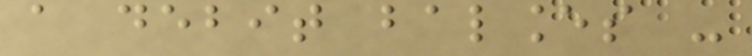a debit balances -
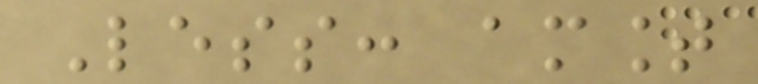Less: amount
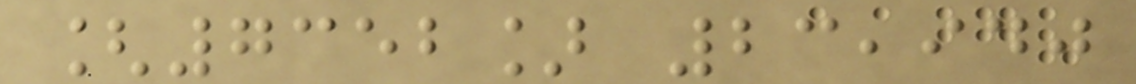[7352] 23,940
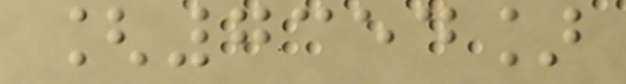[7354]
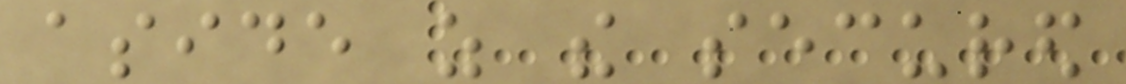aside as the secured
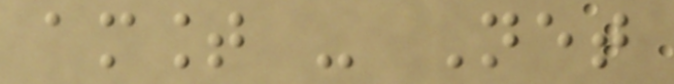amount - Net
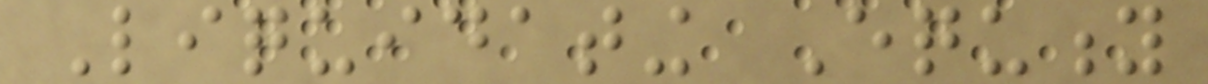Liquidating Equity
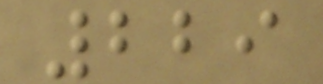229
